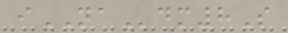iNAdm8S
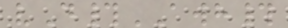vD#AWH#
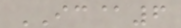IC@6
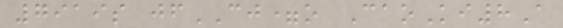7919s jfCJ=o CaoKi8A
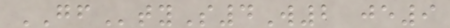GFtyS4W2 je9
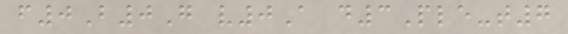f0B0G v0A d3Ple-t7
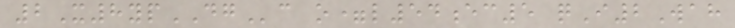2X8ypDGc o=l54ec5 qI2Wah
